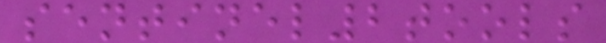sentinel2tools
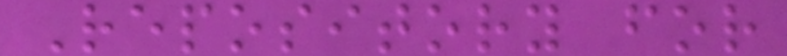Repository for
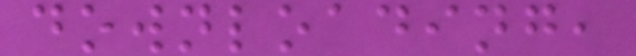downloading,
